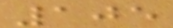105
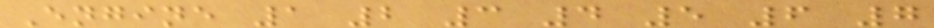Engine 1 2 3 4 5 6 7
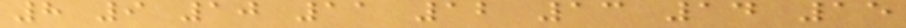8 9 10 11 12 13 14 15
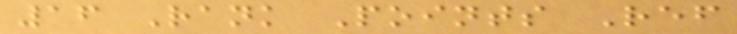16 Rank Points Ref
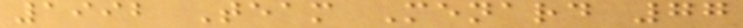1992 Team Menard 77
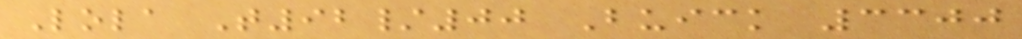Lola T92/00 Buick 3300
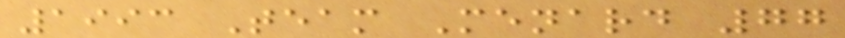1993 Team Menard 77
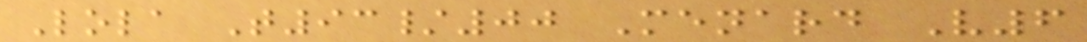Lola T93/00 Menard V6
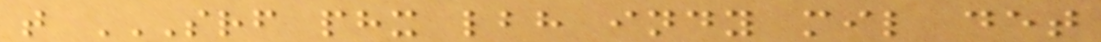t SRF PHX LBH INDY MIL DET
